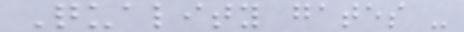Quality gates -
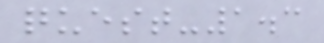quest-1.3
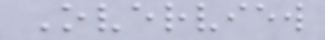Overview
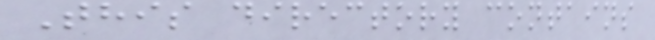This directory contains
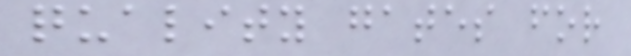quality gates for
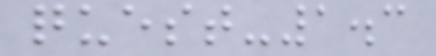quest-1.3
